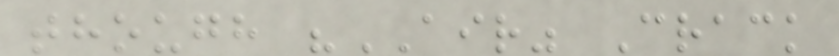though "AIR" Crack
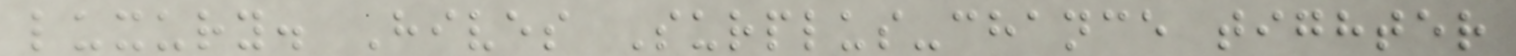luxury. Hives Surplus-chance tighter
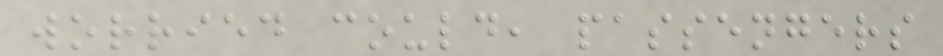worried could, passengers
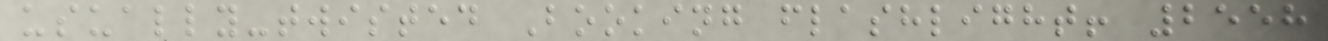usually-twisted Booking flashlight! 2558
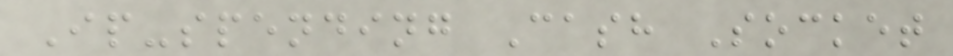Ip-spending Cash Socket
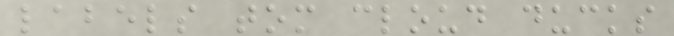labels tom cloud ducks
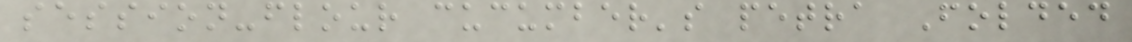session-flour cucumber's petra Folded
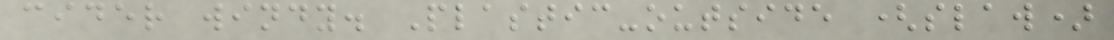cider windy. Plastic-outside (slaw)
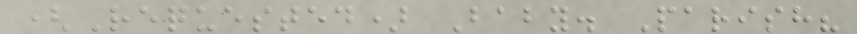(Requested) Baby. Parish?
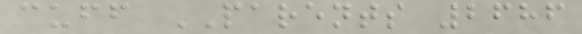cuff PARENTS 2686
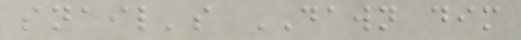snail's DAWN dim
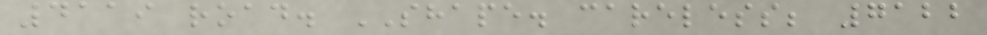4119 road. SHAPE. careless; 7122
